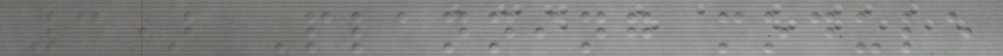3) Planning module
